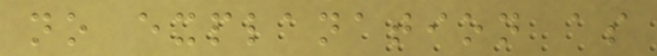no explanation as
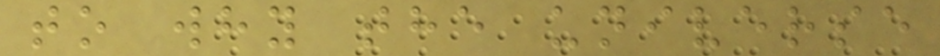to why the universe
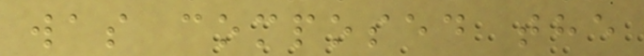was composed the
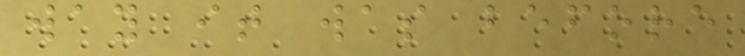way it was before
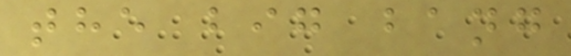the big bang
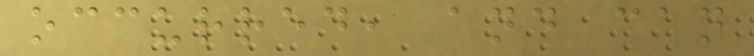occurred, and can
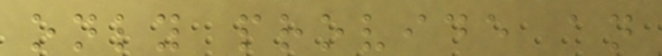only provide an
